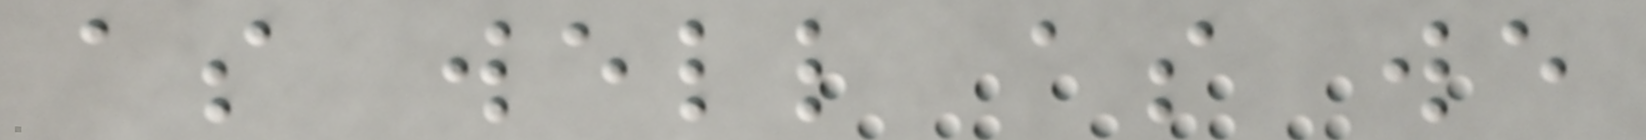as well as we
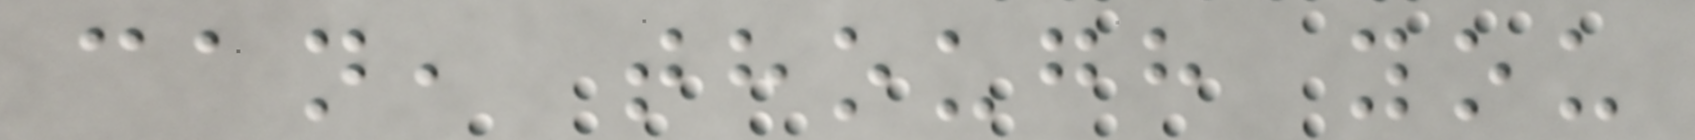can, though you
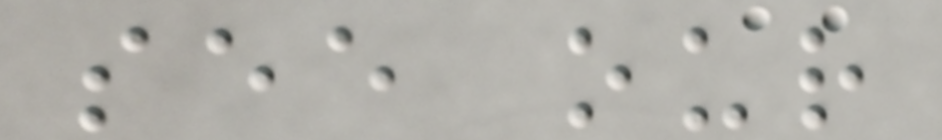see our
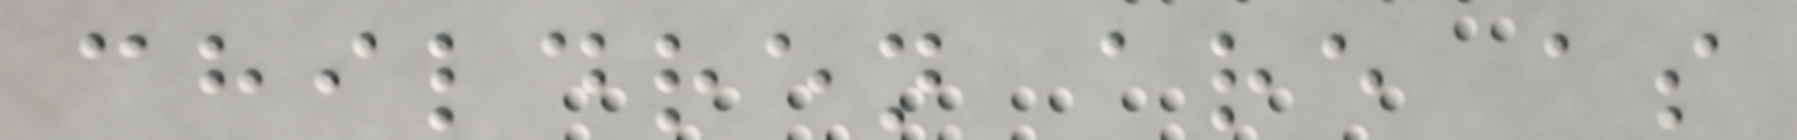children are as
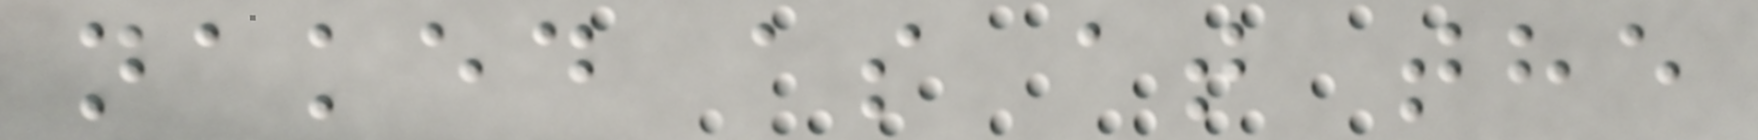naked as at the
